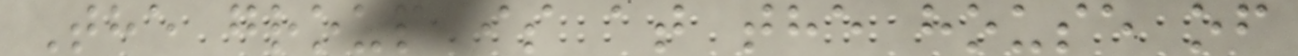The group is at the house of
